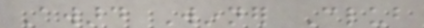Award Winner Club
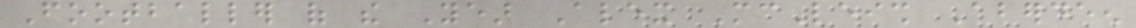Footballer of the Year Alex McLeish Aberdeen
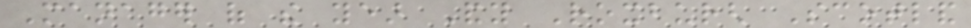Manager of the year Andy Roxburgh Scotland
